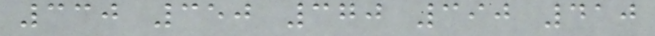330 350 370 390 410
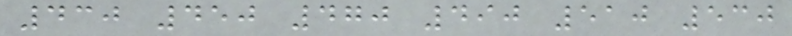430 450 470 490 510 530
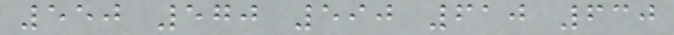550 570 590 610 630
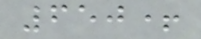650+
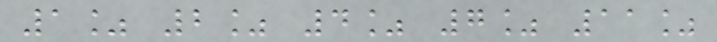1% 2% 4% 7% 11%
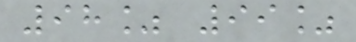98% 99%
